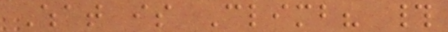What is Climb? #
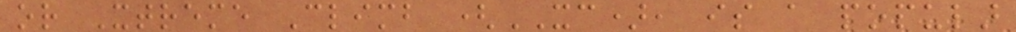or Xtreme Climb (XC), is a popular
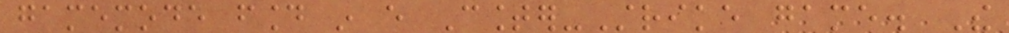gamemode found in every Counter-Strike game. The
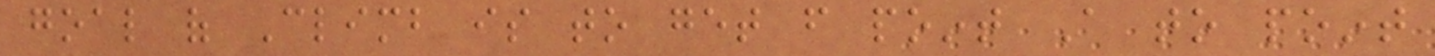goal of Climb is to get from point A to point
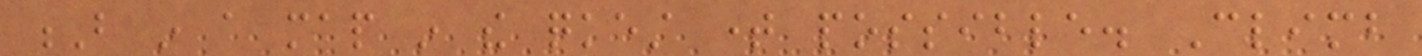B in a map in the quickest time possible. Climb
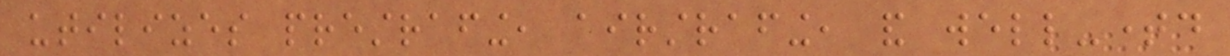utilizes prestrafing, airstrafing, and well-timed
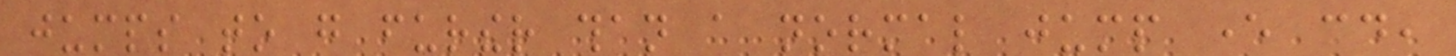jumps to go further than a normal jump ever could,
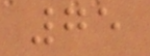75
